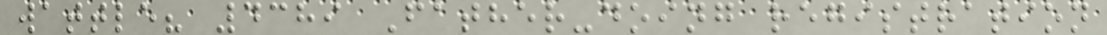wattle? 4389 Father-doing registration
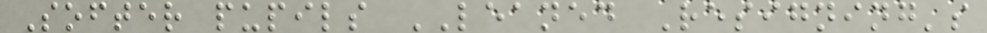Softer pupils LEANED Resigning's
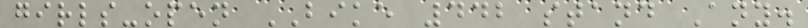girls-open BIKE 442 stand Any.
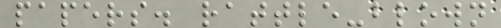papers. rattle-blown
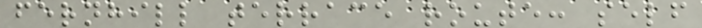fernhill terrace route: self
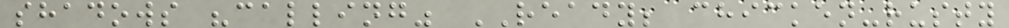shadows "calling" READY; chicken-rusty
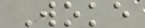Woke
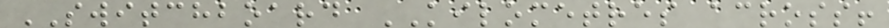SWITCHBOARD KILOMETRES across!
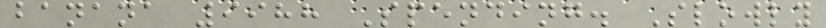banana 9988 Spending. Slowly
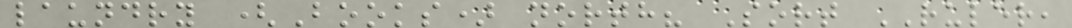laundry (Books) north? Sort RULER,
